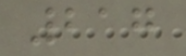217
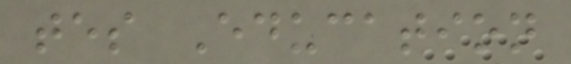tes Education
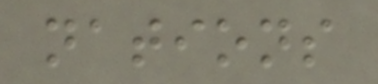nations
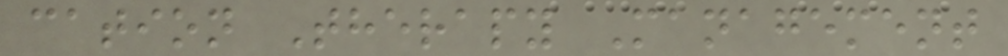cation Therapy Management
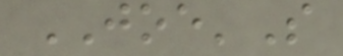JOE'S
